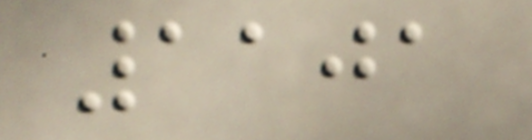1101
